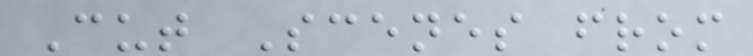Cut Scenes from
